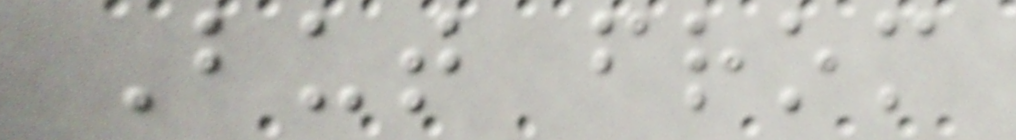But from
